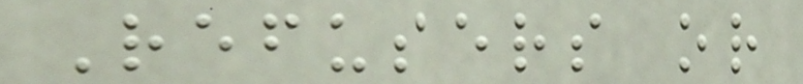Refusers or
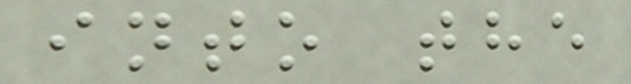into the
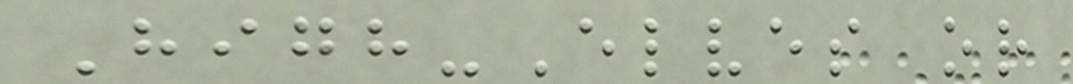High-Elves or
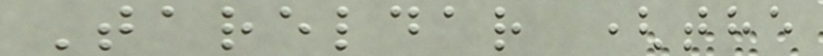Tareldar (the
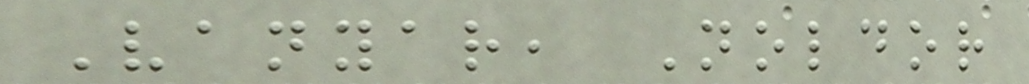Vanyar, Noldor
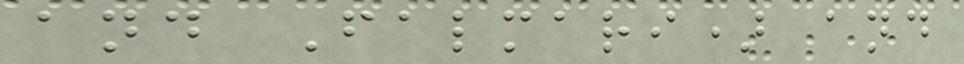and Falmari) and
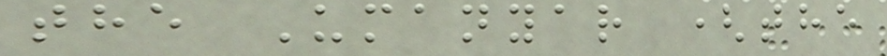the Umanyar (the
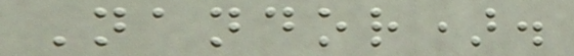Nandor).
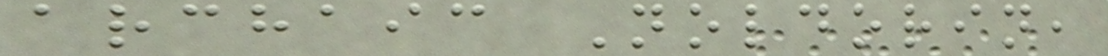archaic Noldorin,
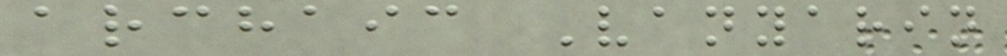archaic Vanyarin
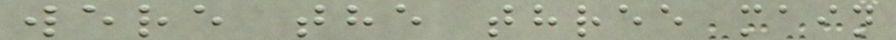were the three main
